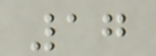17
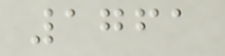1761
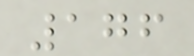176
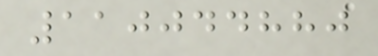110044880
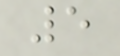5
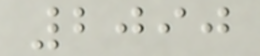2090
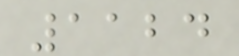1124
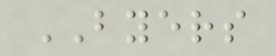BYERS
